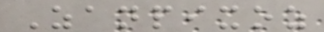Zanpixoz
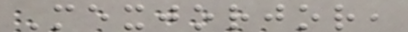Mexjorjor,
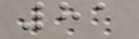81
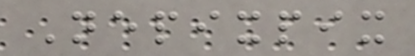Nepixpix
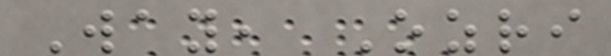Way, Ozri
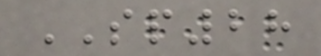SP28
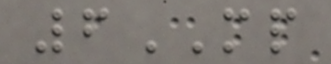6MP
